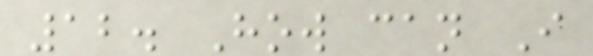12. How can I
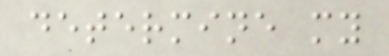determine my
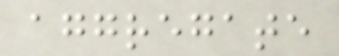aggregate
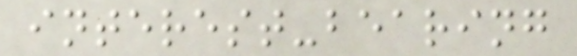interest-bearing
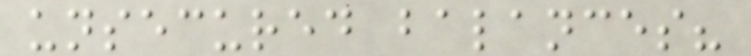unsecured balances?
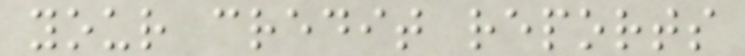your credit reports
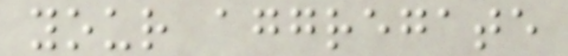your aggregate
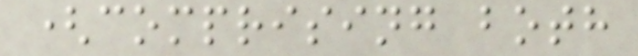(comprising both
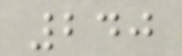240
